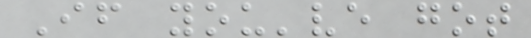If you've got
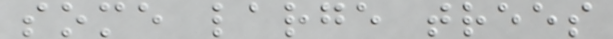some large trees
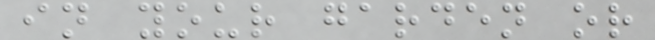in your garden or
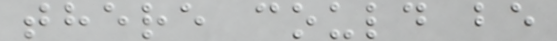there could be
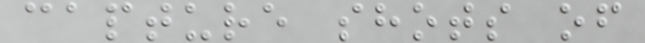capture shots of
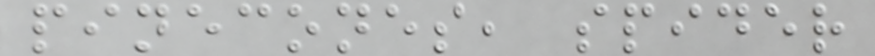pinecones, spider
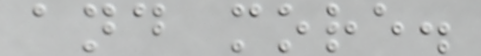and more.
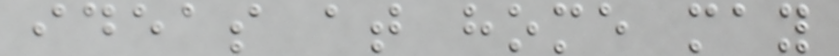ideas at home may
